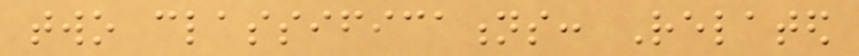two classifications: Related
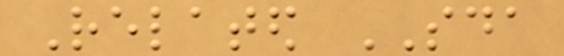Related SDA
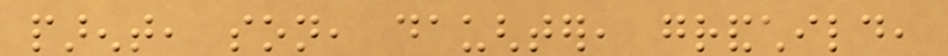parent, son, daughter, grandchild,
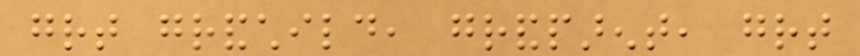great grandchild, grandparent, great
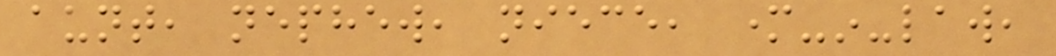aunt, nephew, niece, mother-in-law,
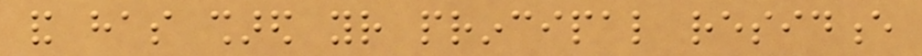and has shared your principal residence
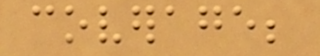coverage;
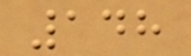148
